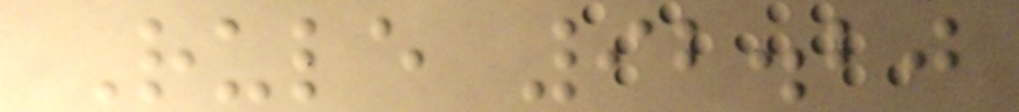Rule 92.20
